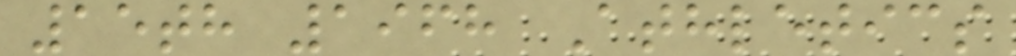15th 1968 Athletics
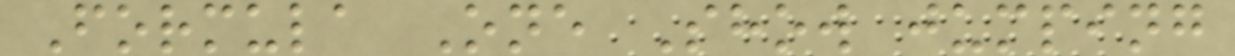Formula One Show jumping
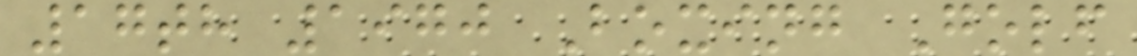17th 1970 Boxing Golf
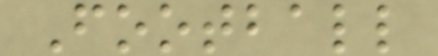Football
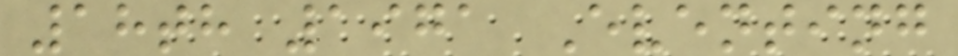18th 1971 Eventing
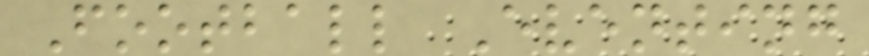Football Eventing
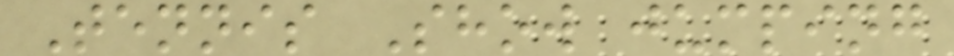Tennis Show jumping
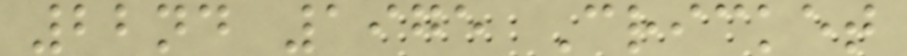22nd 1975 Cricket
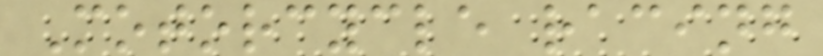Motorcycle racing
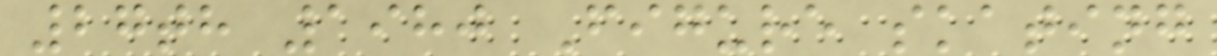27th 1980 Figure skating
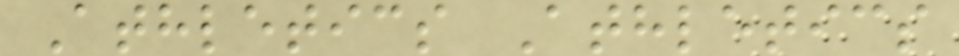Athletics Athletics
